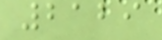2129
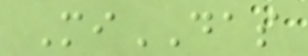MiDAS
